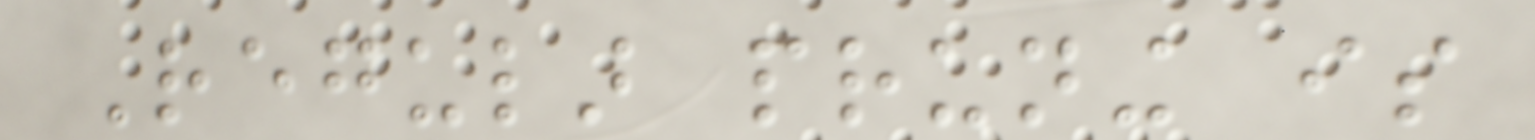Regular pruning is
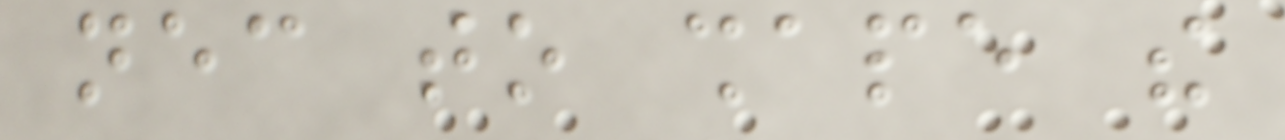necessary to shape the
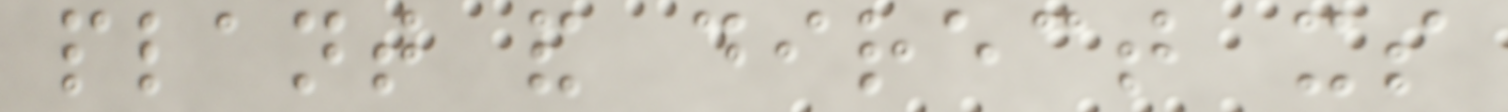plant and direct its
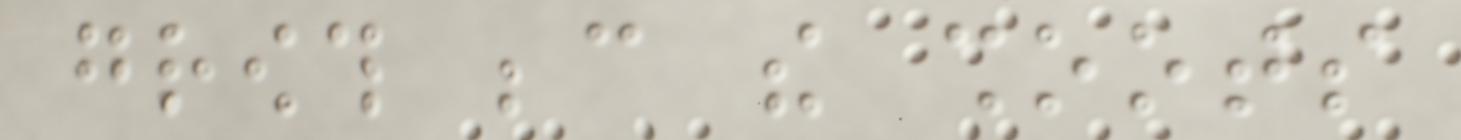growth because the shoots
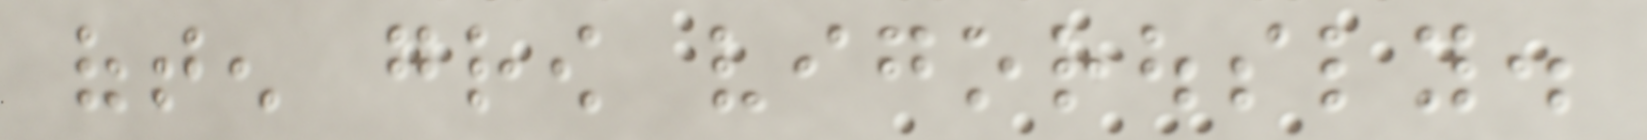often grow vigorously.
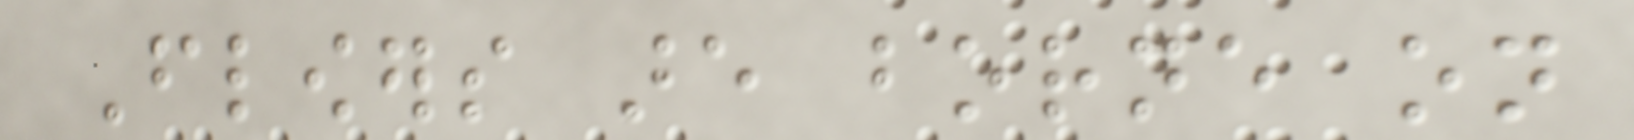Flowers are borne on
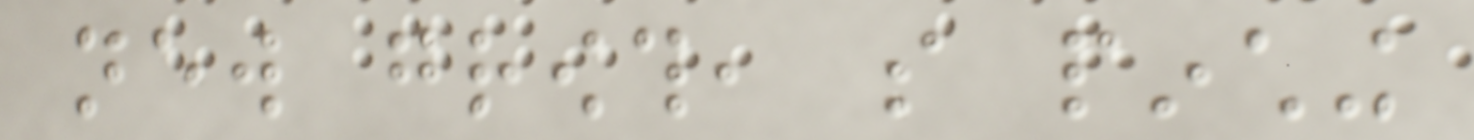new growth, so pinching
